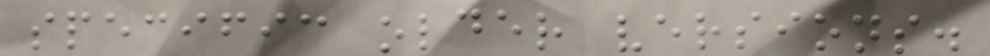specific older versions.
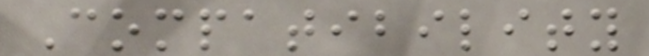Compatibility
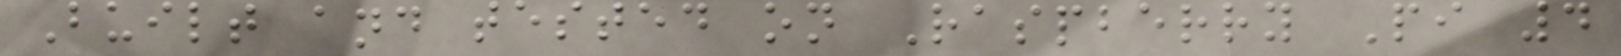Built and tested on Raspberry Pi 4
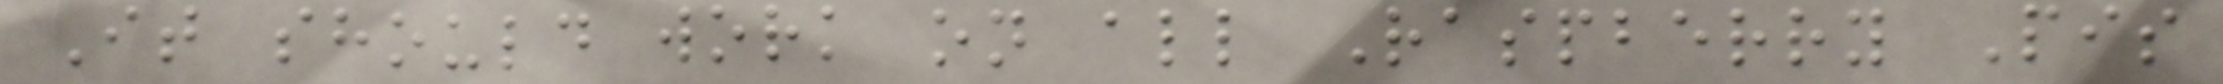It should work on all Raspberry Pis
